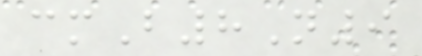cmB8N9
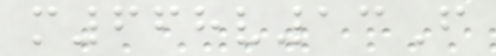m668v13F
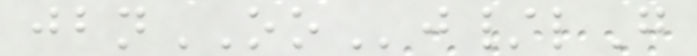jbnOOj/lG
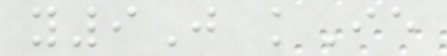y9J kIe
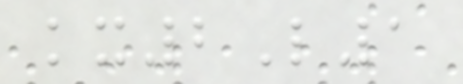kx2L1
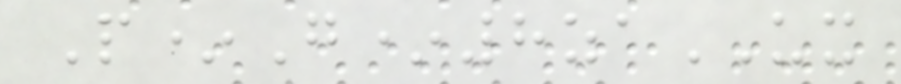P*G*8zaUX
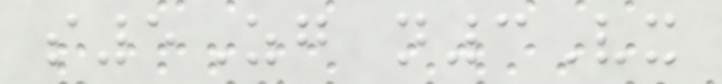s5Zg n3Vx
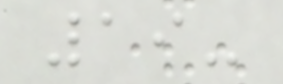19-
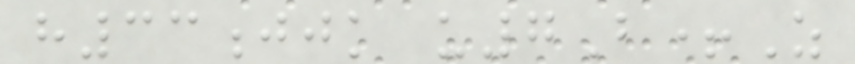h33jjk u7B+Z
